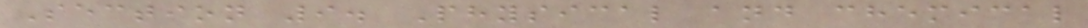Section 9. Physical and chemical
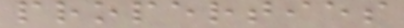properties
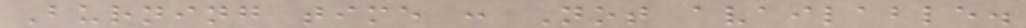Burning time : Not available.
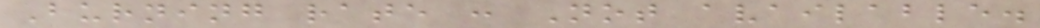Burning rate : Not available.
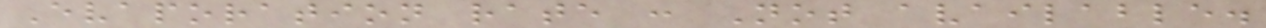Evaporation rate : Not available.
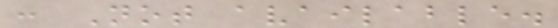: Not available.
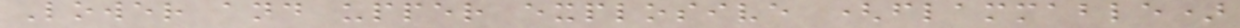Lower and upper explosive (flammable)
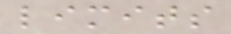limits
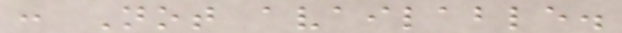: Not available.
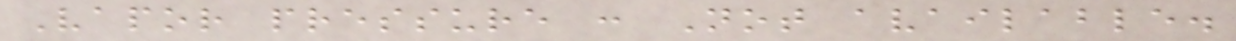Vapor pressure : Not available.
